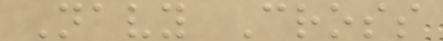Navy Cross
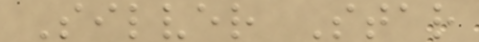Silver Star
